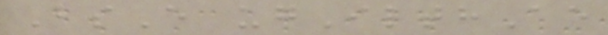BsE ugIlthAe
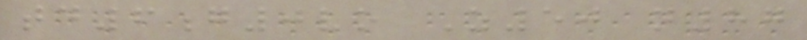td6g0vo Z50 n87
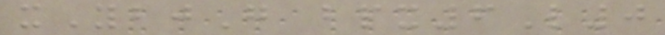xYbjG bpx6L0
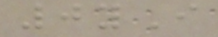0yI
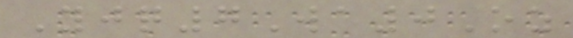Yjq7Wa0Oz
